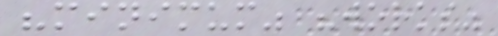"minimum" "works"
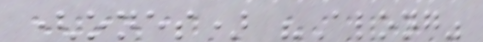(ones) "Along"
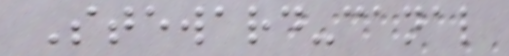Steward-canal
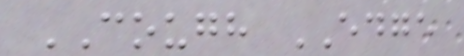COUGH EDGE
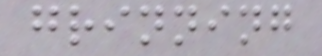grinning
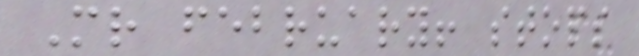Mr february! stops
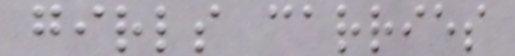girls carries
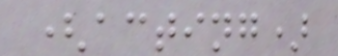(acting)
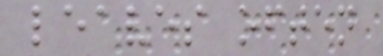leaves often
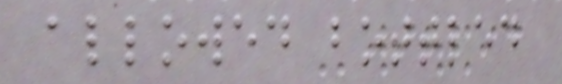allowed bottled
